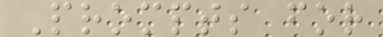Prompts for
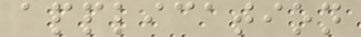application
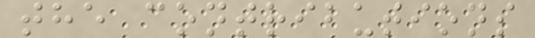the contributions
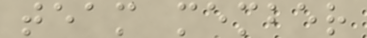team member
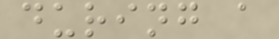during a
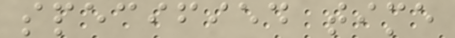specified time
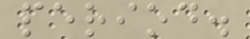period.
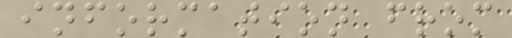information from
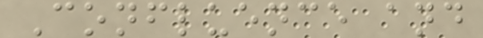Confluence and
